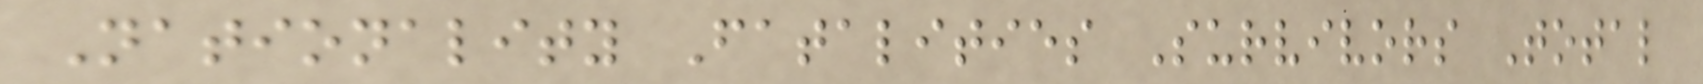Nationality Fatalities Survivors Total
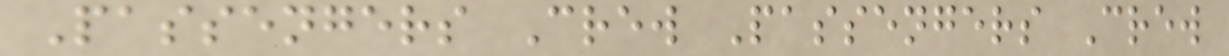Passengers Crew Passengers Crew
